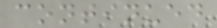continued
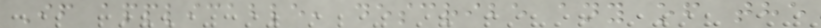If applicable, describe any of the
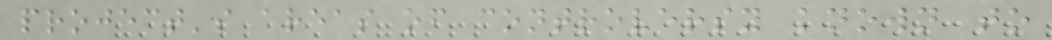project's areas of controversy known to
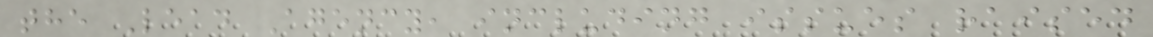the Lead Agency, including issues raised
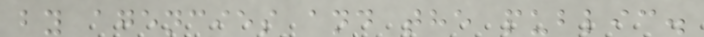by agencies and the public.
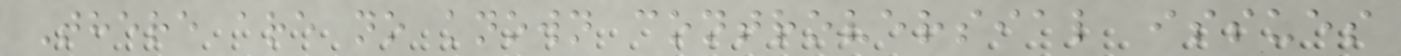There are no known controversial issues
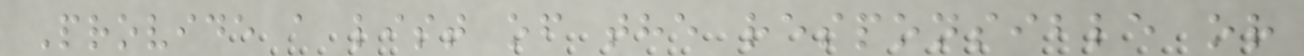Provide a list of the responsible or
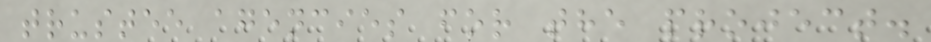trustee agencies for the project.
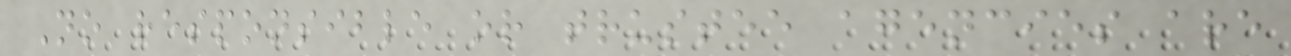No responsible or trustee agencies are
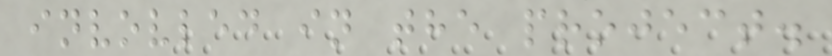invovled in the project.
